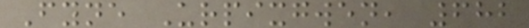Fyne Urpixgwen, 682
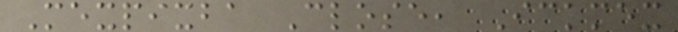Mexpixba Close, Ickmex
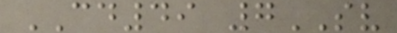CD49 7SV
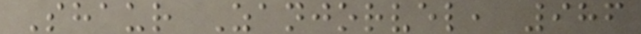Shaur Zanjorvel, 986
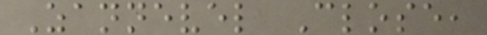Zannevel Close,
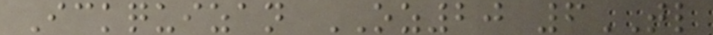Ickquizan OZ20 6TL
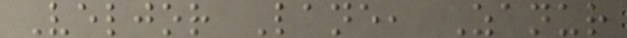Veljor Lane, Zanur
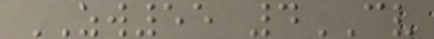ZW55 4CV
